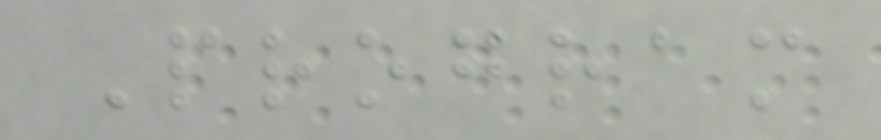Program
